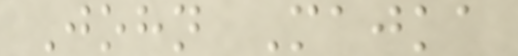John Majka
